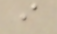i
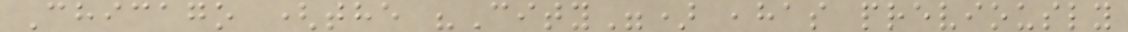Chicago (the "City") ,has previously
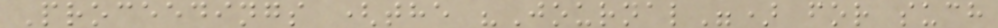Proceedings (the "Journal") for such
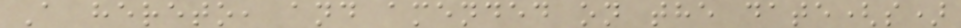A hereto, and amended on the date(s)
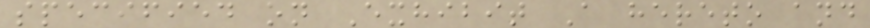specified on Exhibit A hereto and
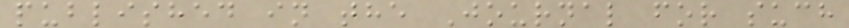published in the Journal for such
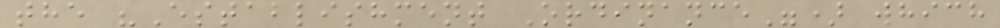the "Establishment Ordinance") which
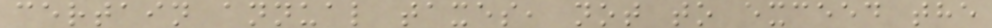certain annual taxes, not to exceed the
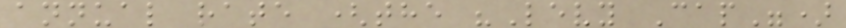annual rate (the "Levy Cap")
